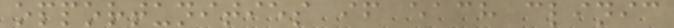opportunities if each clinic
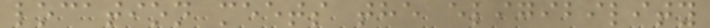location meets the eligibility
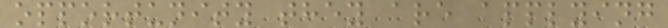opportunity they are applying
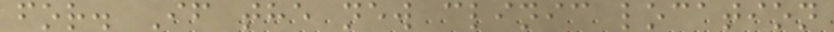for. If the new clinic location
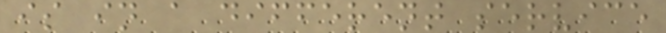is in a different service
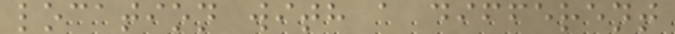location with a different
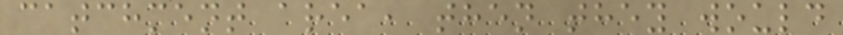catchment area, then they would
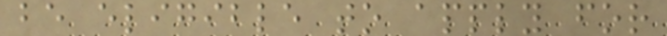be eligible to apply for
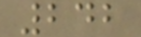242
